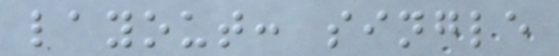layout: single
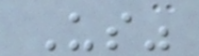Us"
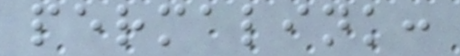permalink:
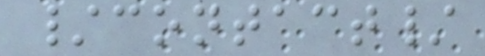/contact/
